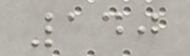140
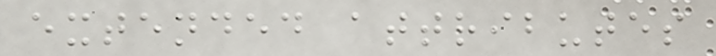extended attributes
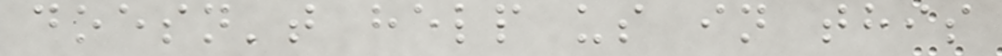doesn't help us in this
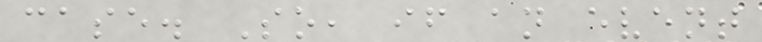case. So, if an event
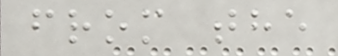from the
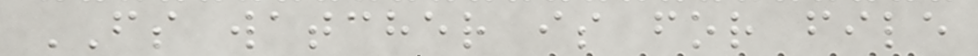FS watcher is for file
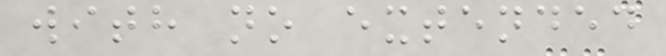with no extended
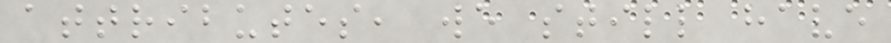attributes, we still have
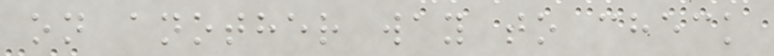on another way to check
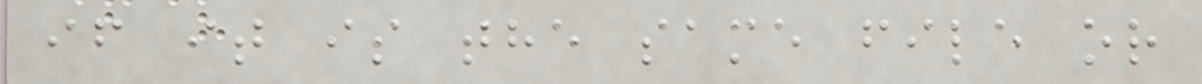if it is the same file or
